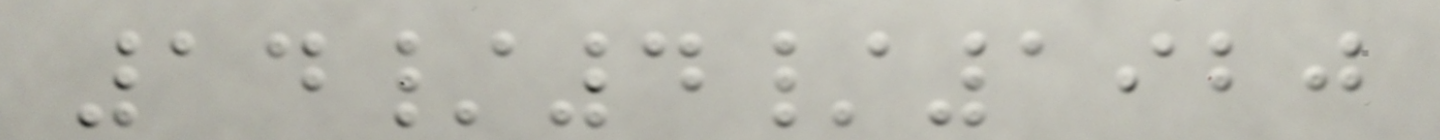14/4/1920
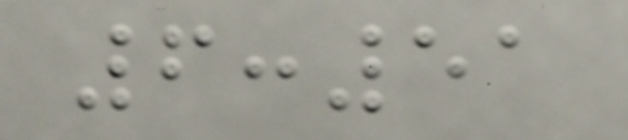6:51
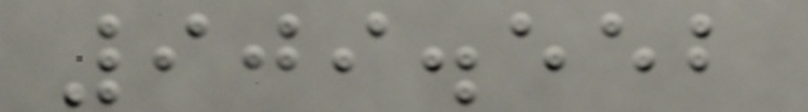909.552
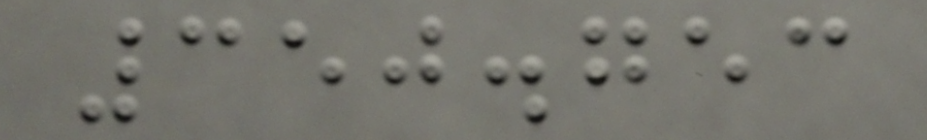350.753
